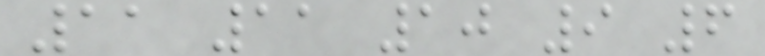11 11 10 9 6
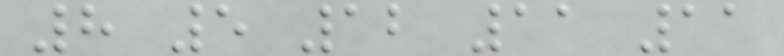8 5 12 11 11
